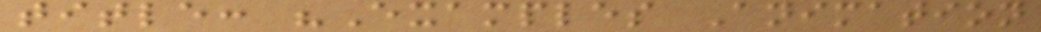title: "Examples Animation
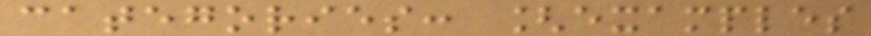categories: [examples
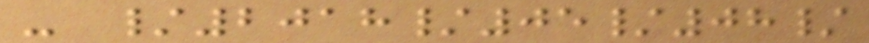- /2018/05/08/
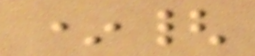*{
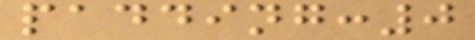padding:0
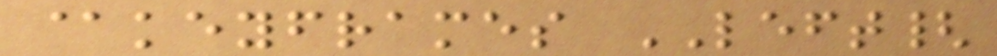@keyframes LEFT{
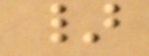}
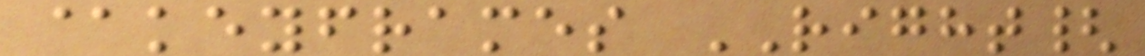@keyframes RIGHT{
